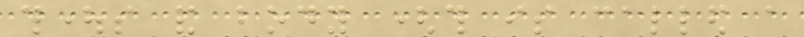thoughts and body (this is called a
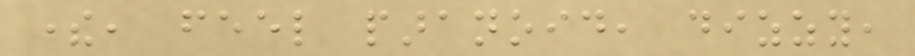there, feel paranoid, dizzy,
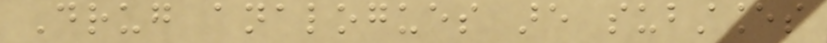Drug analogues are substances
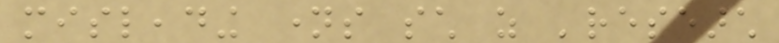misleading names such as 'research
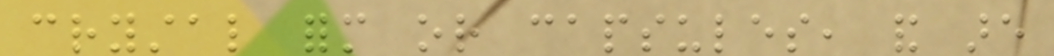crystal form or capsules, and are
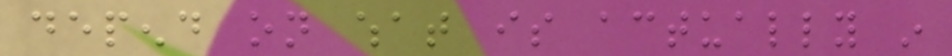depend on what is actually in
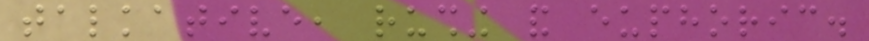talkative, rushing and euphoric.
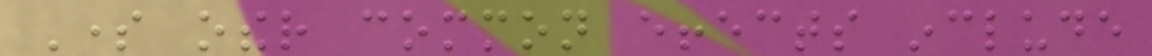Some other common effects include
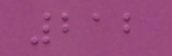212
